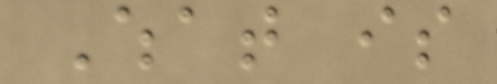What is
